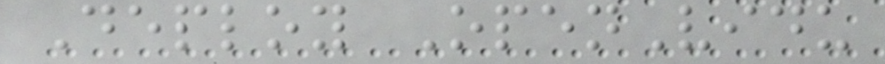Deploy OpenVidu
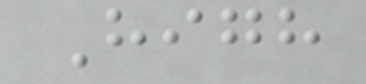High
